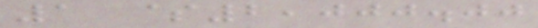1 $2,000.00
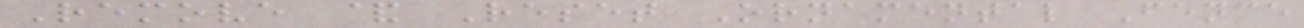Remove & Reset Ornamental Fence
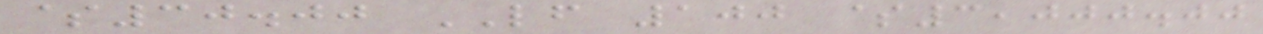$30.00 LF 100 $3,000.00
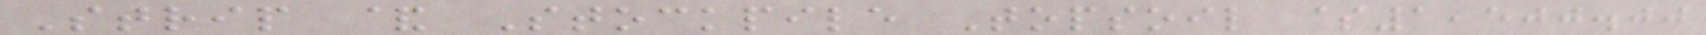Strip & Stockpile Topsoil $1,500.00
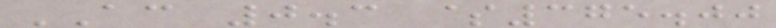AC 0.3 $375.00
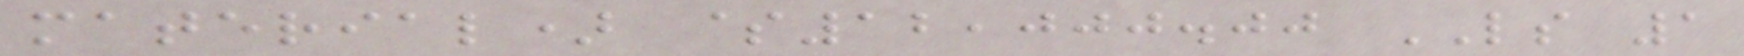material) $12,000.00 LS 1
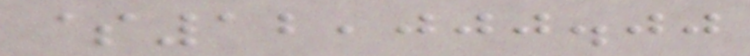$12,000.00
